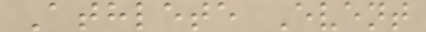Athlete Event
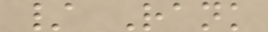/ Rank
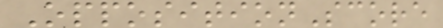OppositionScore
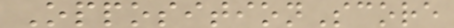OppositionScore
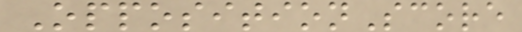OppositionScore
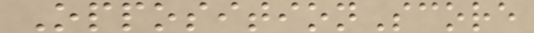OppositionScore
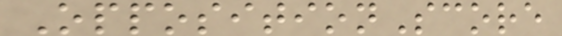OppositionScore
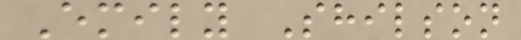Emily Shilson
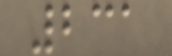231
